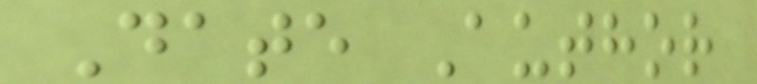Date Author
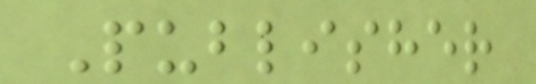Publisher
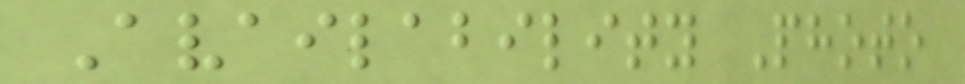Availability Photo
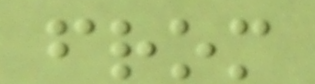from
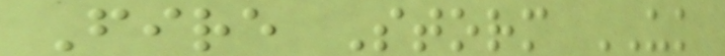Fire Storm UK
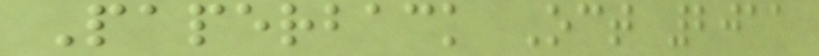Paperback Oct 2011
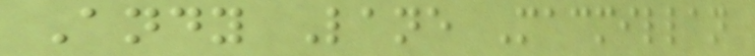Andy Lane Macmillan
